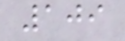109
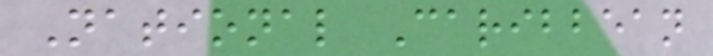National Caribbean
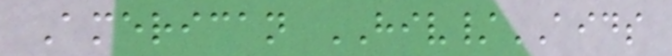American HIV/AIDS
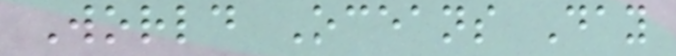World Oceans Day
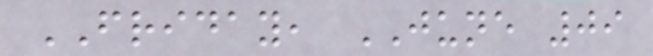FRIDAY, JUNE 09
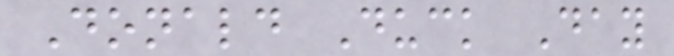Donald Duck Day
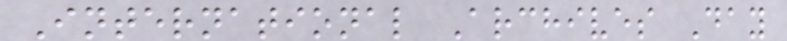International Archives Day
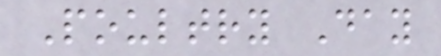Poultry Day
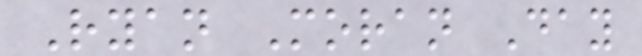Ryan Moran Day
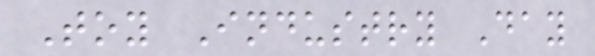Toy Industry Day
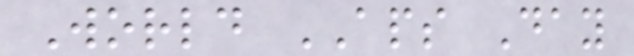World APS Day
